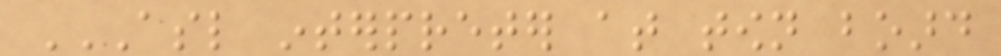ASL INTERPRETER AT TOWN BOARD
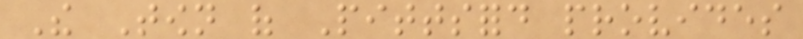The Town of Pittsford provides
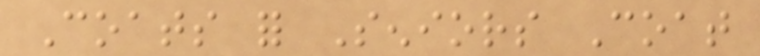Coats for Seniors Coat
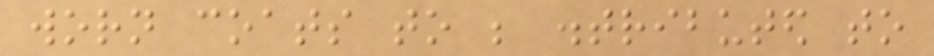worn coats to be distributed to
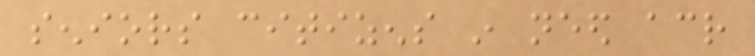seniors citizens in need across
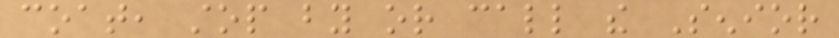coat, stop by or call the Senior
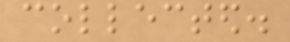collected.
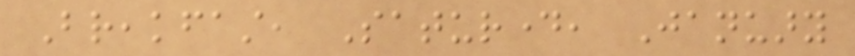Breakfast, Saturday, January
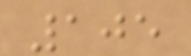105
